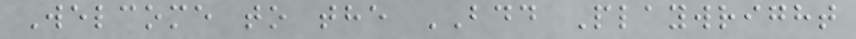Welcome to the BDD Playwright
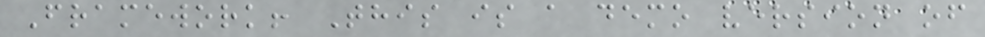Framework! This is a demo version of
